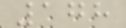178
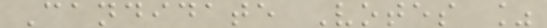Candidate Votes %
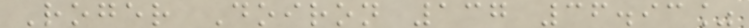Roger Doiron 137 36.93%
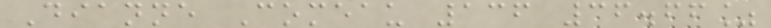Dianne Comeau 136 36.66%
